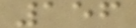156
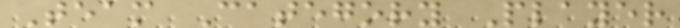Team Category Player
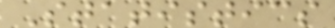Statistics
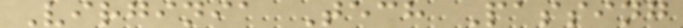Virginia Tech Passing
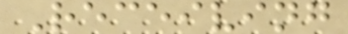Receiving
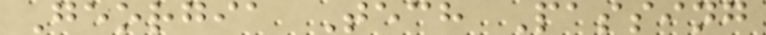Georgia Tech Passing
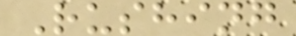Rushing
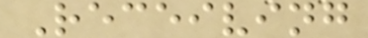Receiving
